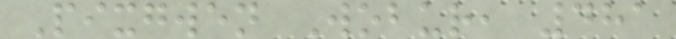Pixgwen Wobur, 481
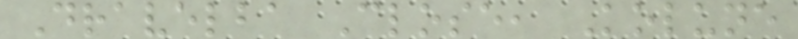Dravelba Close, Kolune
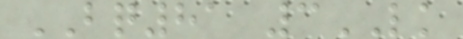BQ81 3LK
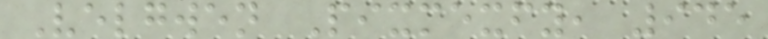Velgwen Pixmexfy, 945
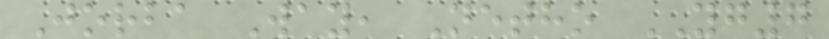Jorba Way, Netho YG7
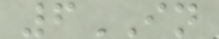6IN
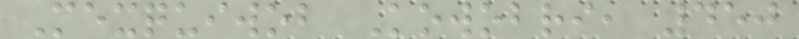Mexquiwob Kowobri, 450
